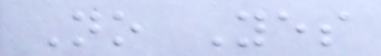No Yes
